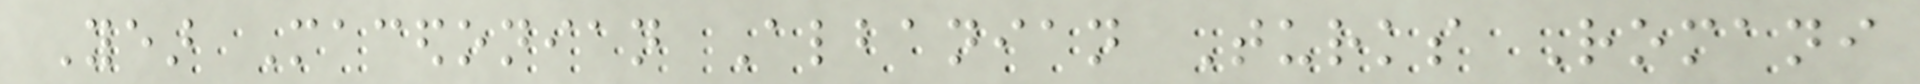Year Macedonian Albanian Turks Romani
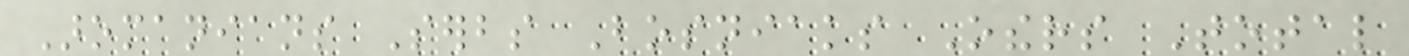Aromanians Serbs Bosniaks Others Total
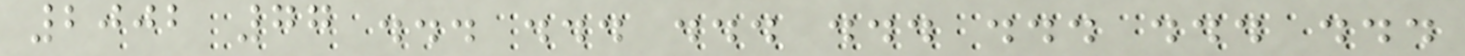2002 77 ... ... ... ... ... ... ...
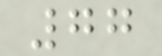77
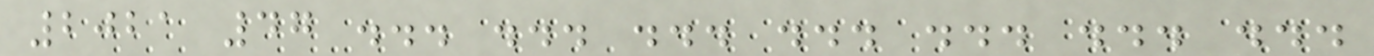2021 47 ... ... ... ... ... ... ...
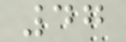47
